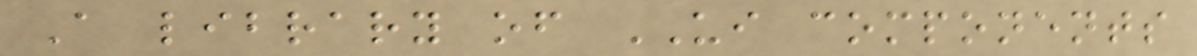A library of UI components
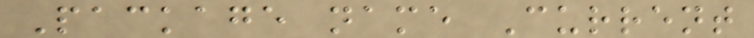Package name Current
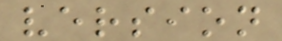version
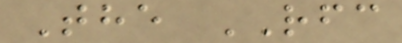The RFC
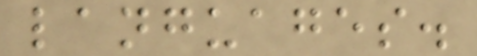languages.
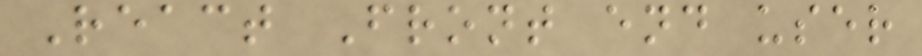React Front end user
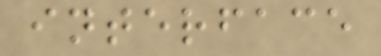interface
